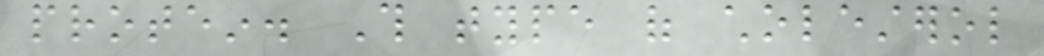protein. This type of cholesterol
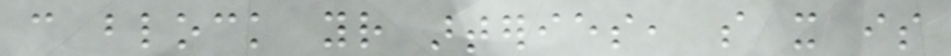can block your arteries, so it is
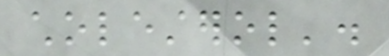cholesterol'.
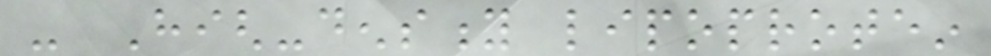- High-density lipoprotein
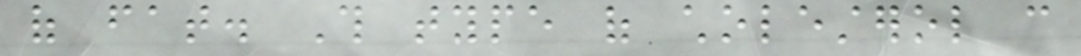of fat. This type of cholesterol can
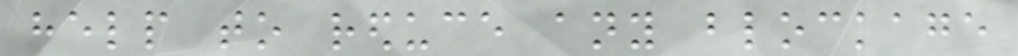help to reduce any blockage
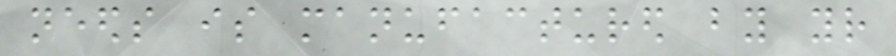needs is manufactured by your
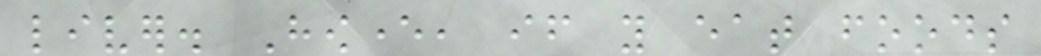liver. However, if you eat foods
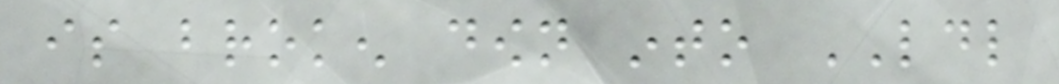is broken down into LDL
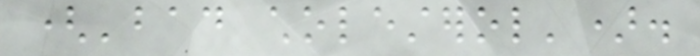('bad cholesterol').
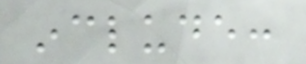include:
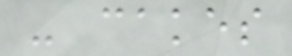- cakes
